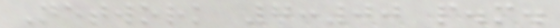Network 7:00 p.m.
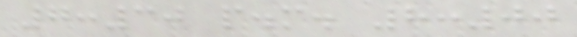7:30 p.m. 8:00
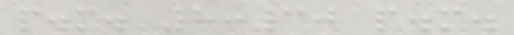p.m. 8:30 p.m.
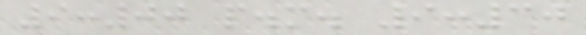9:00 p.m. 9:30
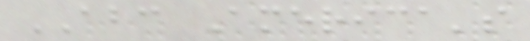ABC America's
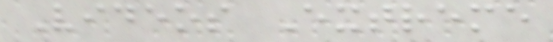Videos Extreme
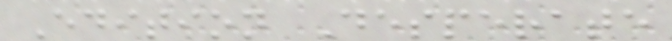Edition Desperate
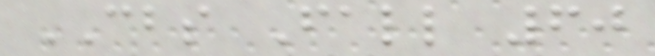CBS Fall 60
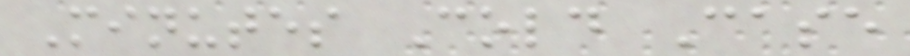Minutes Cold Case
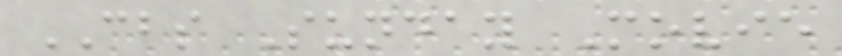CBS Sunday Movie
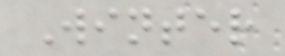Winter
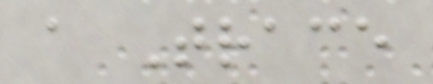a Trace
